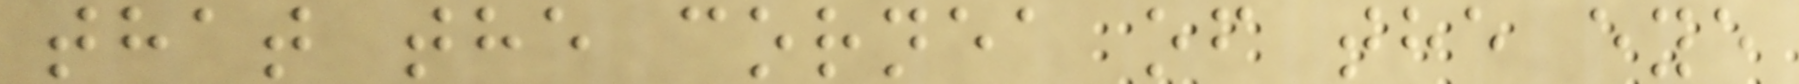that the cornea of the eye
